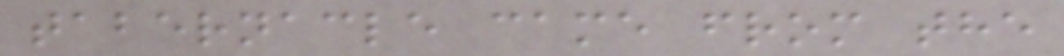tabernacle came from the
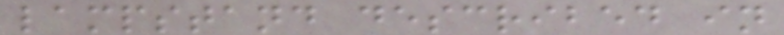lampstand described in
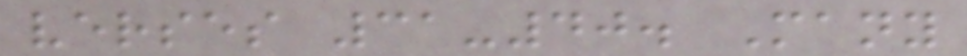verses 31-40. Many
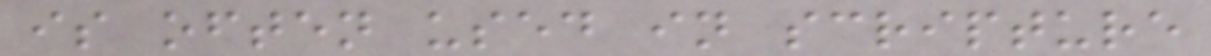is often used in scripture
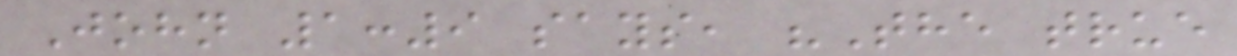John 1:9 says, "The true
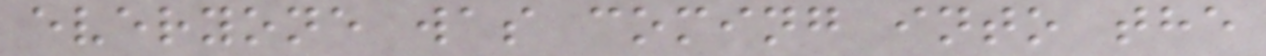everyone was coming into the
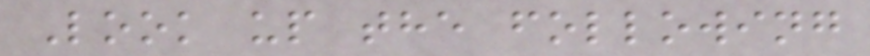Look up the following
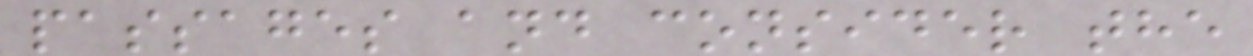passages and consider the
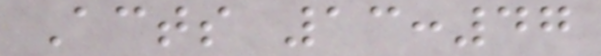Acts 13:47
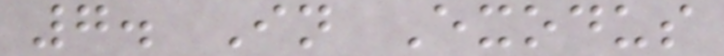7. In Exodus
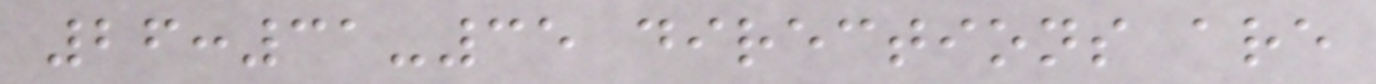26:31-35 directions are
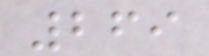269
